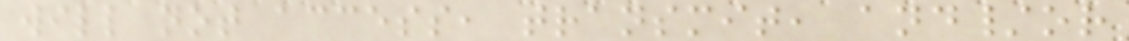will not access, transmit, and/or
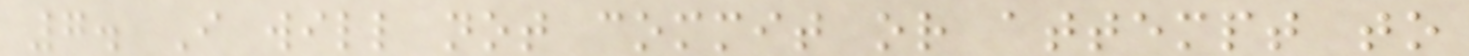7. I will not commit or attempt to
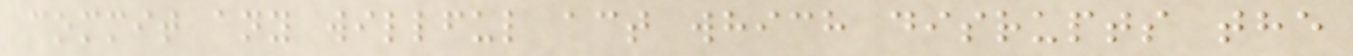commit any willful act which disrupts the
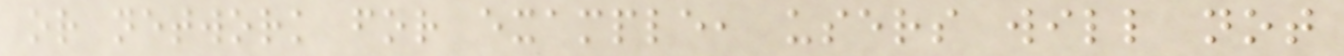or network for example, users will not
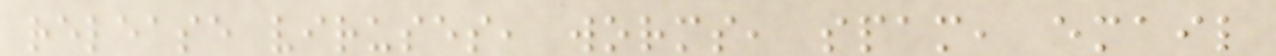release viruses, worms, spam, email
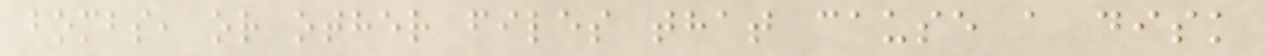bombs, or other files that cause a disk
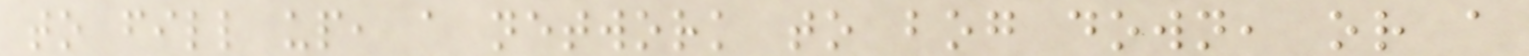to fill up, a network to bog down, or a
